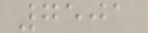7501
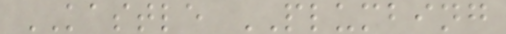KASTLE PLUMBING
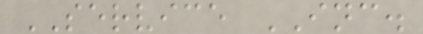SERVICE INC.
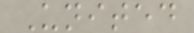United
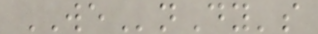WEnDy's
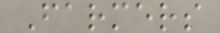Farmers
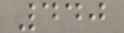440
